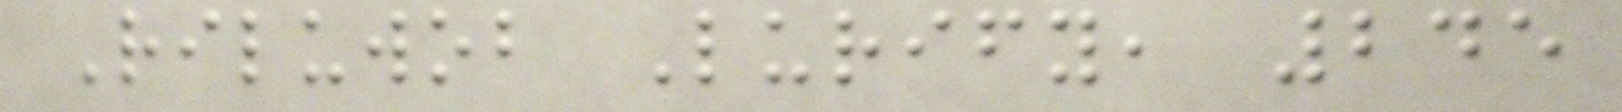Riluwob Lurify, 245
